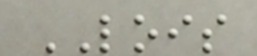LOIS
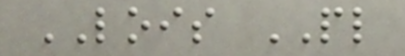LOIS PL
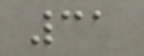31
